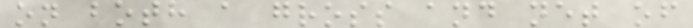on both a gross and net of
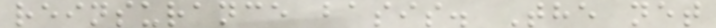reinsurance basis. The net
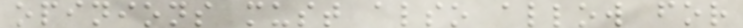opinions must also allow for
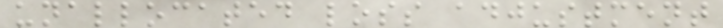unallocated loss adjustment
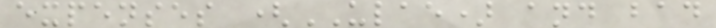expenses (ULAE) and bad
